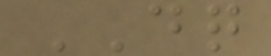DQ
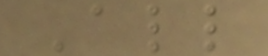All
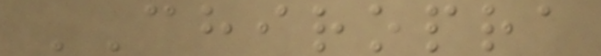CHIROPRA
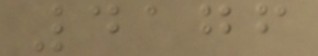4176
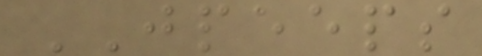JPEEPS
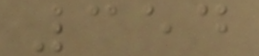354
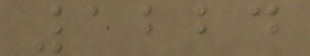1224
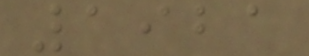1921
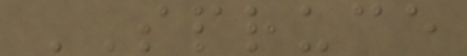SPRUCE
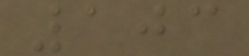103
